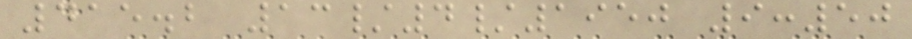415.2 13/4/1950 9:50
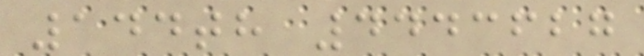144th 4443627
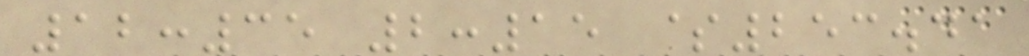12:35 2:15 $253.41
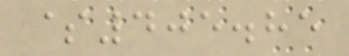$405.85
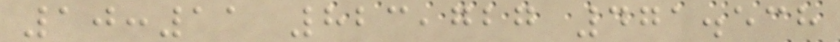10:11 823,727 471.538
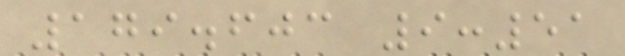179.603 9:51
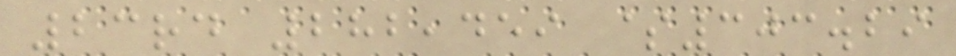23rd 282,459 $303.29
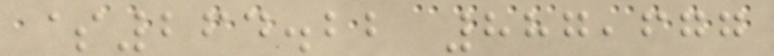$264.22 887,677
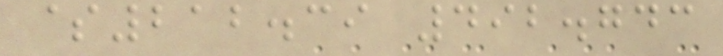$212.39 492.743
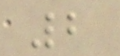2
